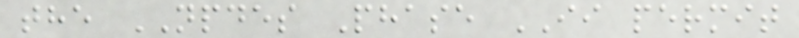the NPDES Phase II permit
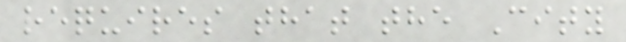requires that the City
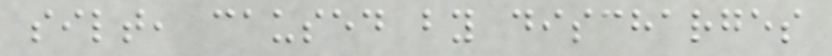silt, caused by discharges
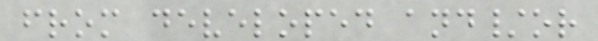from developed and/or
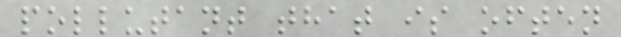pollutant that is often
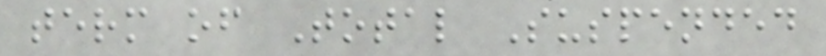term of Total Suspended
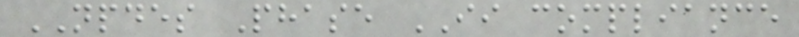NPDES Phase II compliance
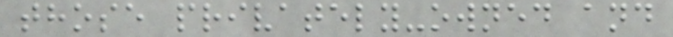those privately-owned and
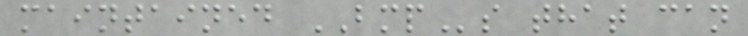maintained BMPs that can
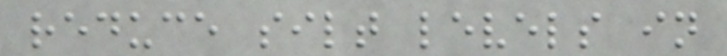reduce silt levels in
